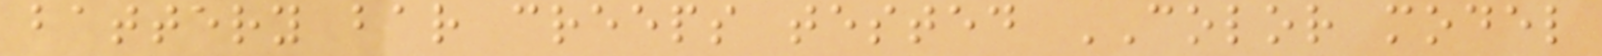battery bar creeps tested COLOR model
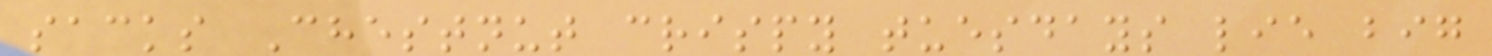sacks Chestnut crispy tuesdays lie big
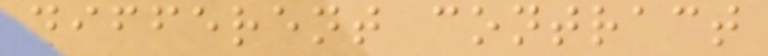different contract
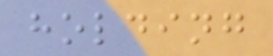holding
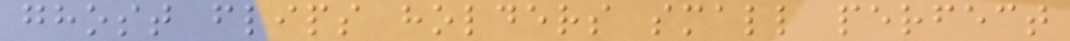ghost flips holders small perfect
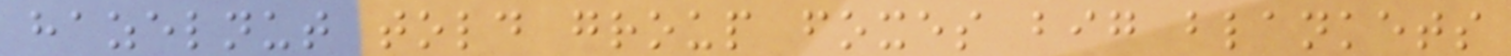hazelnut told group foxes big blankets
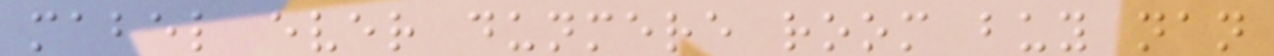mabel ever dunmere room buy nan
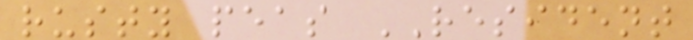rusty peas RESIDENT
